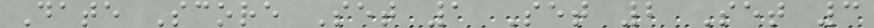Date Score Set 1 Set 2 Set 3
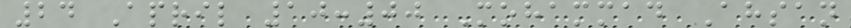24 April 10:00 Mohammad Ahsan
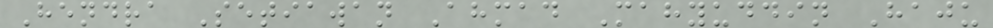Hendra Setiawan Ahmad Mahyuddin Haju
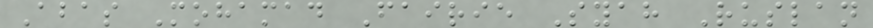Abas Mohamad Fairie Syah Ruslan
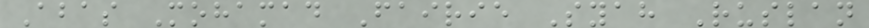Abas Mohamad Fairie Syah Ruslan
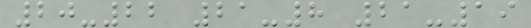20-22 21-8 21-19
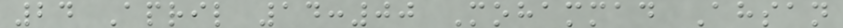24 April 14:00 Mohammad Ahsan
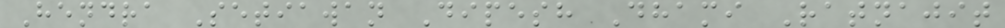Hendra Setiawan Dipesh Dhami Ratnajit
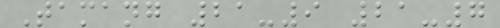Tamang 21-9 21-7
